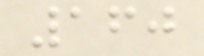160
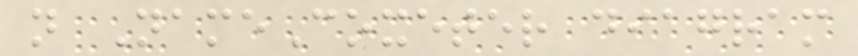n NameCoxeter diagram
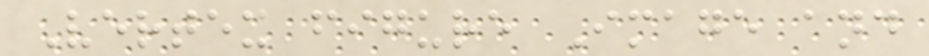Vertex figure Image and
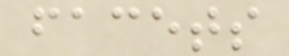facets
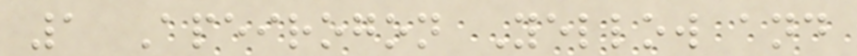1 Apeirogon Yellow and
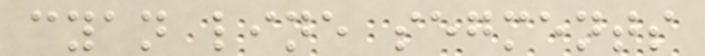cyan line segments
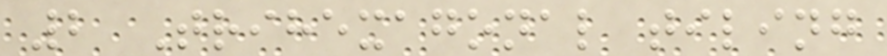2 Trihexagonal tiling
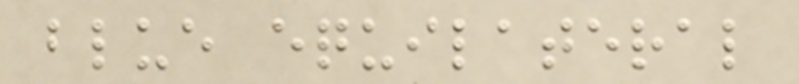blue equilateral
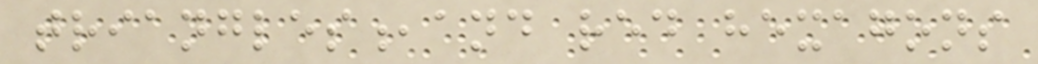triangles,and red hexagons
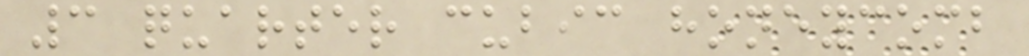3 quarter cubic honeycomb
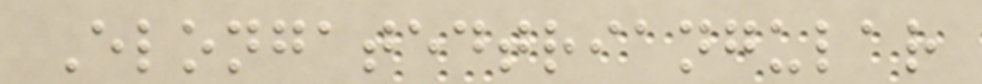Elongatedtriangular
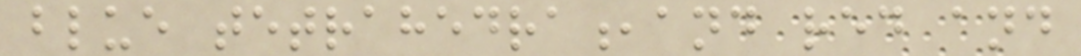blue tetrahedra,and red and
